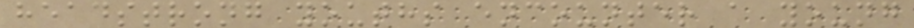headstrong youths encounter a young
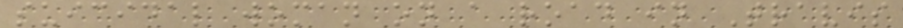suicidal woman on a road in Travis
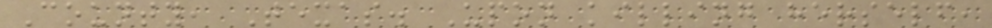County, Texas. Upon killing herself,
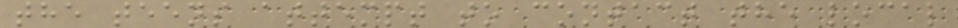the teens attempt to contact the local
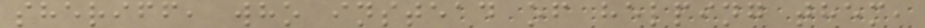sheriff, who instead of helping them,
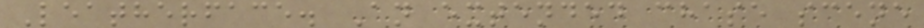Leatherface. An extended chase scene
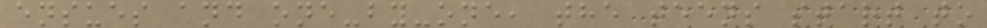ensues and one-by-one, the teens start to
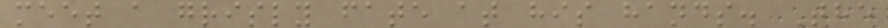meet a grisly fate at his hands. The
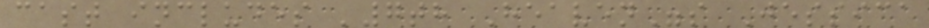cast includes '7th Heaven"s Jessica
